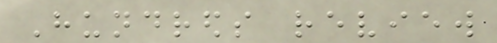Hundreds review
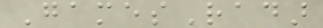GamesRadar
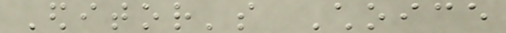Editor's Choice
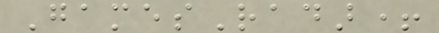GamesRadar+
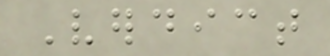Verdict
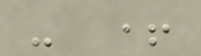- +
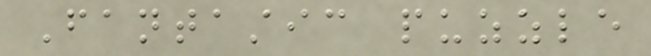Fantastic puzzle
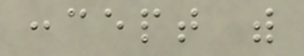concept with
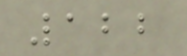122
